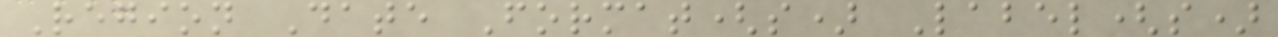Region Date Format(s) Label(s)
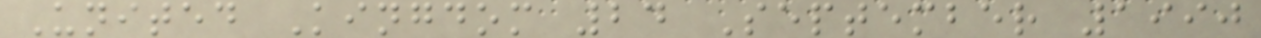United Kingdom 24 September 1990
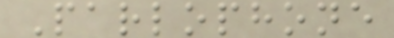Parlophone
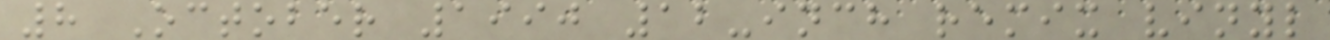8 October 1990 12-inch remix vinyl
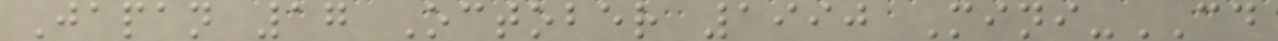Japan 17 October 1990 Mini-CD
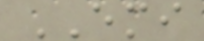EMI
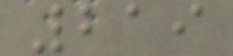219
